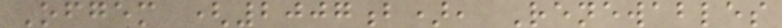Ofgem (2007b), Renewables
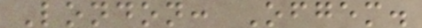London: Ofgem.
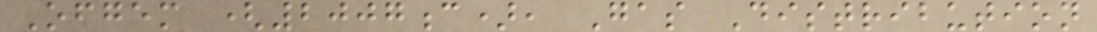Ofgem (2007c), Gas Distribution
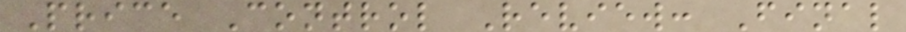Price Control Review: Final
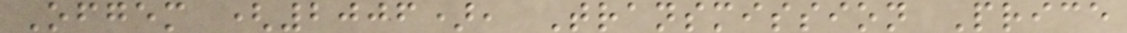Ofgem (2006), Transmission Price
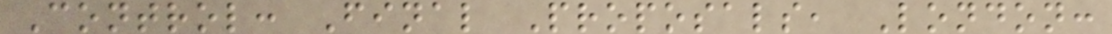Control: Final Proposals, London:
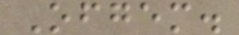Ofgem.
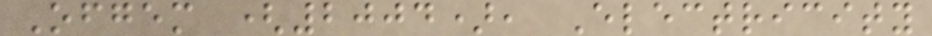Ofgem (2004), Electricity
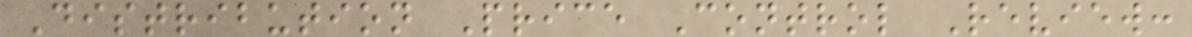Distribution Price Control Review:
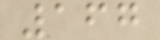167
